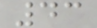43
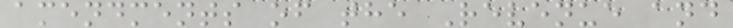amendments of the Revenue and
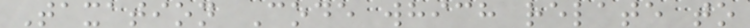Taxation Code which relate to
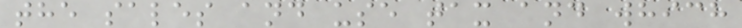the sales and use tax and which
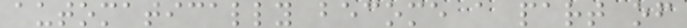automatically become a part of
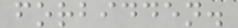forbidden.
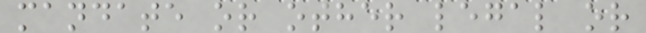mandate or other legal or
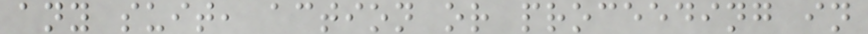any suit, action or proceeding in
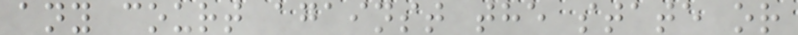any court against the state or
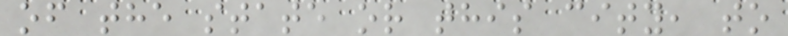of the state or this city, to
